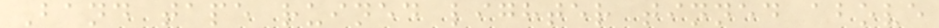Band tape ruined lighter tinned above
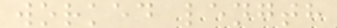worked length
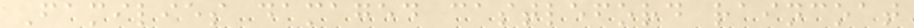Families damaged castleford raincoat
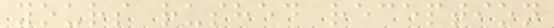yours rushed reception
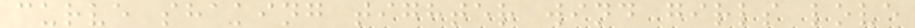curve shaking tighter wind girls love
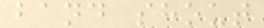band shout
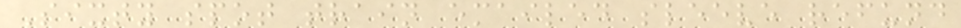Sixty spot train emailed sleeve refund
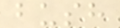bush
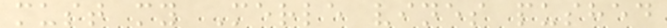must my Merle vines pushed
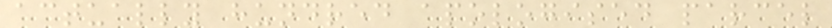actually hundred apologised parcel
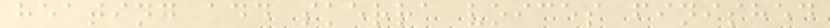heating add skerra voices finished
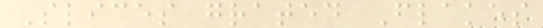Slices grated Flakes
